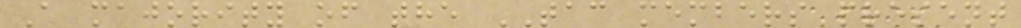A majority of the TAC members present
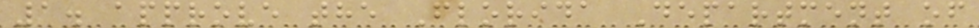1. approve the Florida Department of
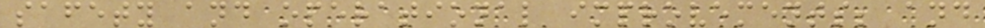safety and operational improvements; and
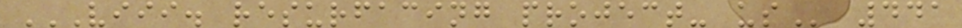VIII. RESURFACING PROJECT- US 441
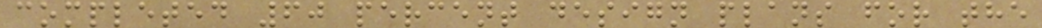completed 60 percent design plans for the
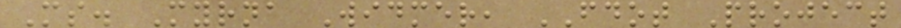Ms. Myrna Widmer, FDOT Project
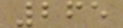265
